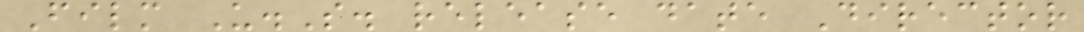Film U.S. release date Director
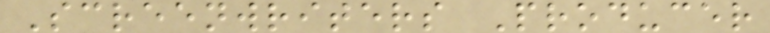Screenwriters Producer
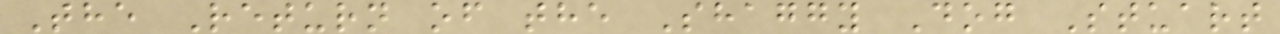The Return of the Shaggy Dog Stuart
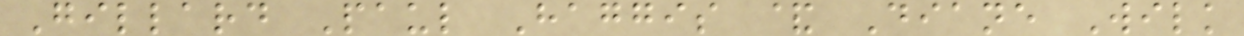Gillard Paul Haggis & Diane Wilk
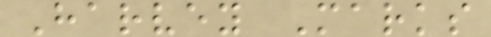Harvey Marks
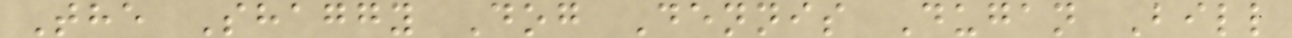The Shaggy Dog Dennis Dugan Bill
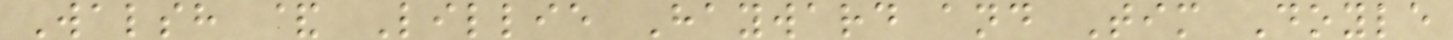Walsh & Lillie Hayward and Tim Doyle
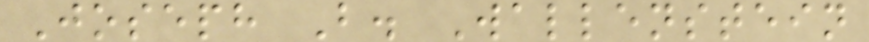Joseph B. Wallenstein
